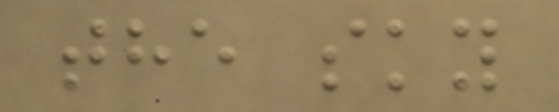the sky
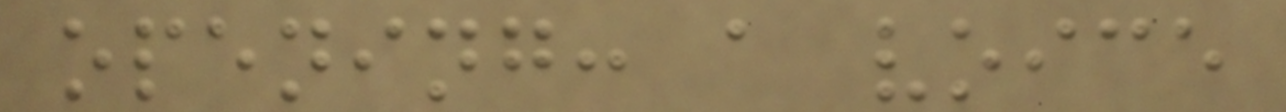opening: a voice
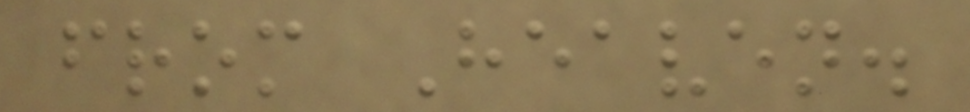from Heaven.
